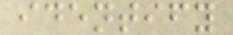identify
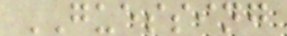GUESSING
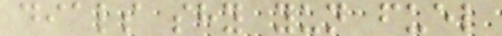dials shy yun fuel
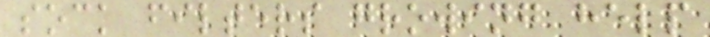sock filters growing help
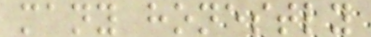many honestly
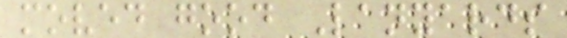moved good Lanyards
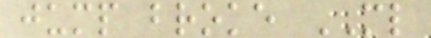jump broke ML
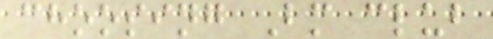choosing Bm club
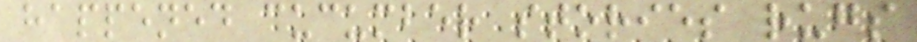happened cucumber stories rugs
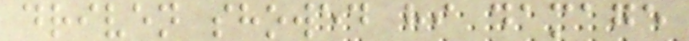driven showed hi damage
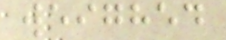weighed
